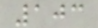103
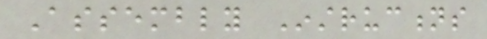Assembly Instructions
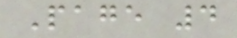Page 4
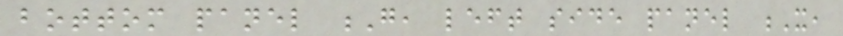bottom panel G, left side panel X,
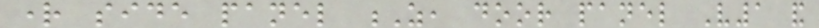right side panel Z, door panel V1 and
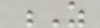Z
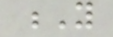Y
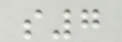s7
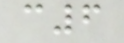c6
